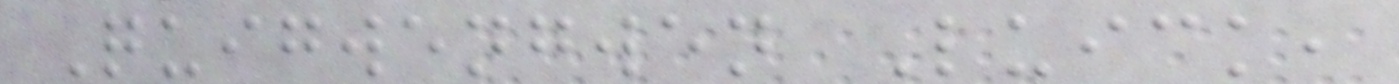Quigwengwen Luick,
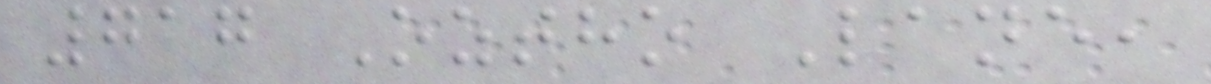717 Oztho Lane,
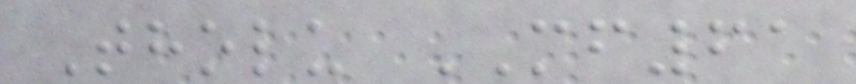Tholu MF61
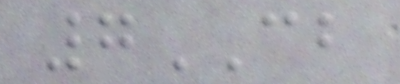7CB
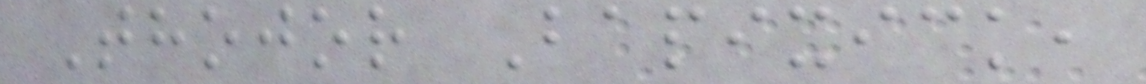Thojor Bapixick,
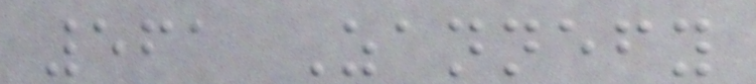561 Zannefy
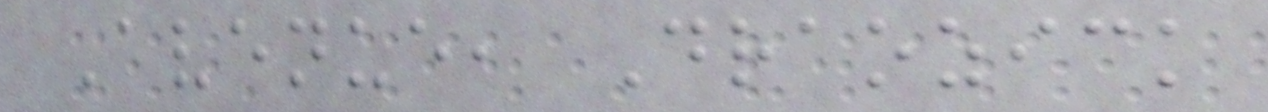Avenue, Draozick
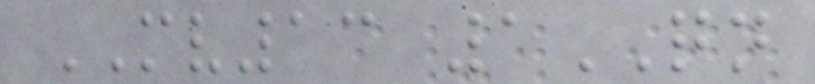MV13 1QN
